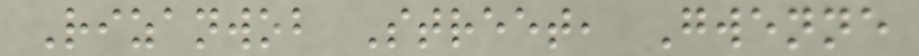Rizanwob Street, Gwenne
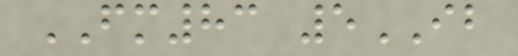FM83 5IB
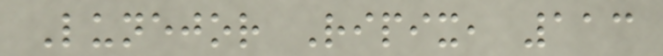Lunejor Ripix, 113
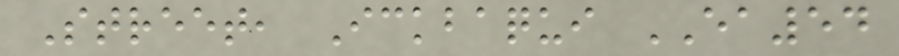Street, Ickbaqui EA54
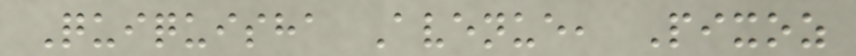Quiquisha Avenue, Pixoz
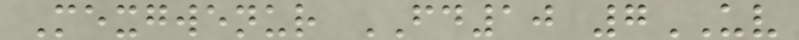Mexgwenur FD10 7UV
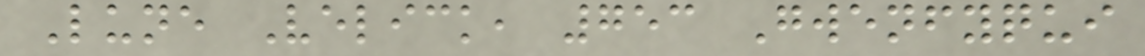Lune Velick, 753 Gwenfyqui
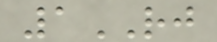1RJ
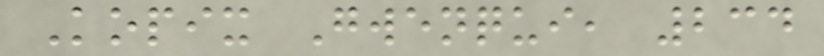Kopix Gwenqui, 234
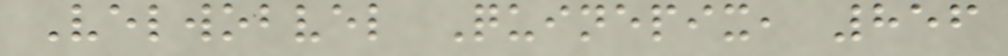Velwobvel Quinepix, 856
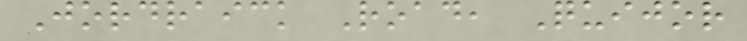Jordraick Road, Quijor
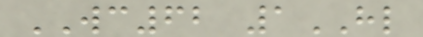WC62 1HL
